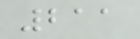211
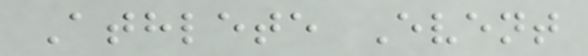Athlete Event
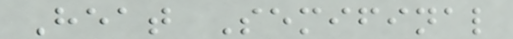Heat Semifinal
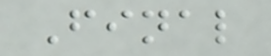Final
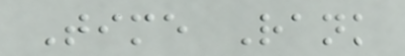Time Rank
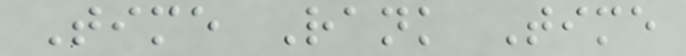Time Rank Time
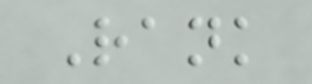Rank
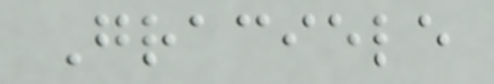Graciele
